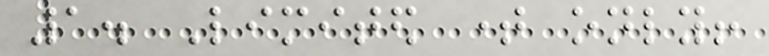1. Limited time only!
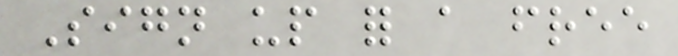Sign up for a free
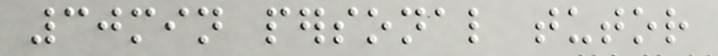30min personal tutor
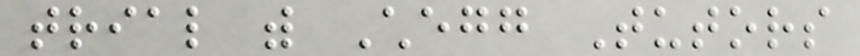trial with Chegg Tutors
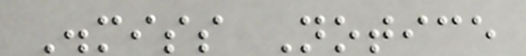Dismiss Notice
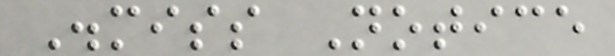Dismiss Notice
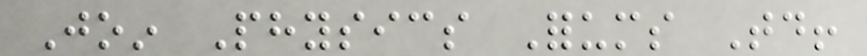Join Physics Forums Today!
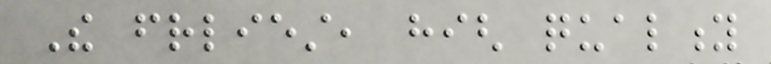The friendliest, high quality
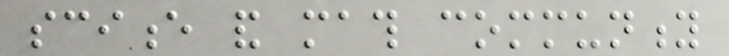science and math community
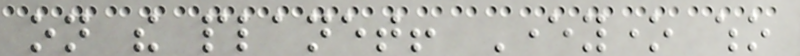on the planet! Everyone who
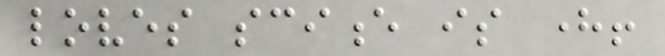loves science is here!
